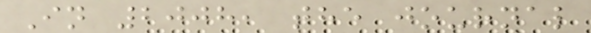In 2008, the journal
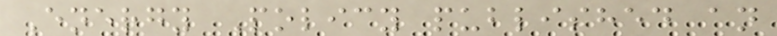Energy Policy published an
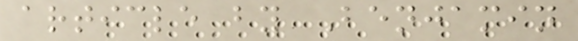article by Benjamin
